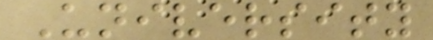University
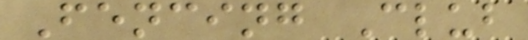Fencing Club
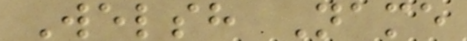Welsh Name
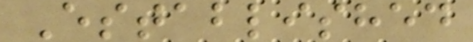Established
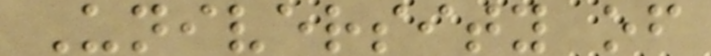University of
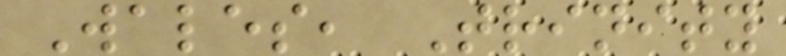Wales, Trinity
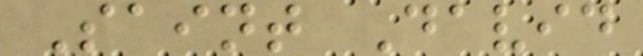Saint David
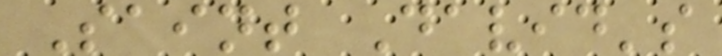Saint David's
